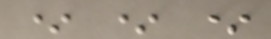* * *
